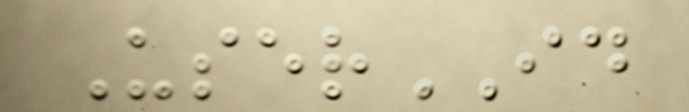UserID
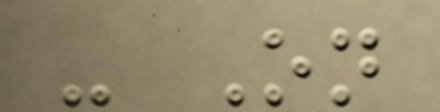- On
